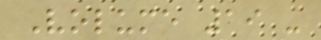Volume 19 -
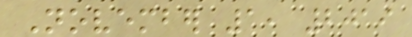November 1, 2019
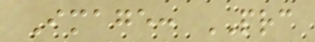Image: PRC
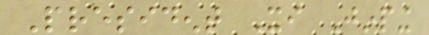President Xi Jinping
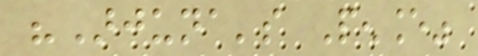"Arjuna's Penance"
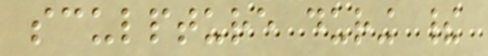sculpture during their
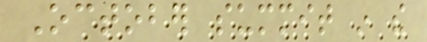October summit in the
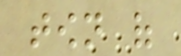town of
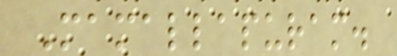Mamallapuram.
